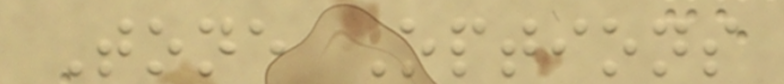Tone Options
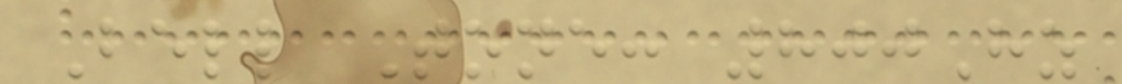Bell Tone: 800Hz
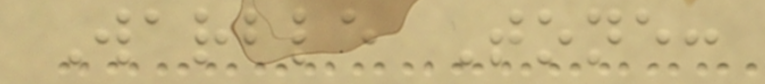Warble Tone:
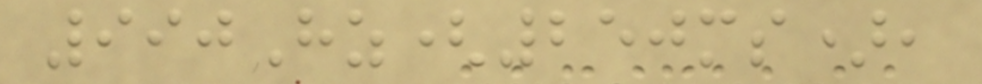990Hz(250ms),
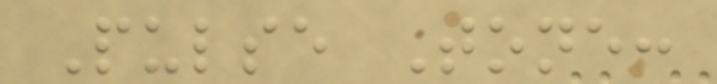Pulse Tone:
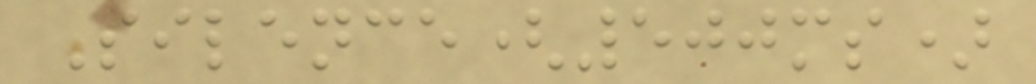Silence(500ms)
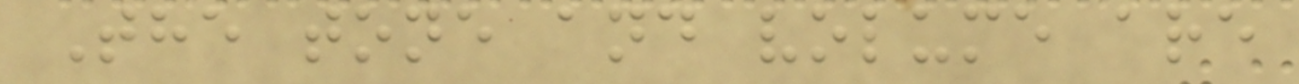The tone and volume are
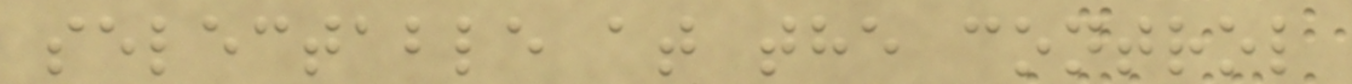selectable at the control
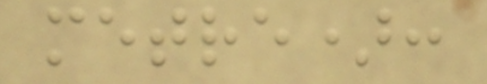metre):
